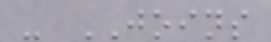- JOINS
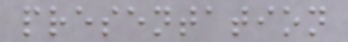presentation
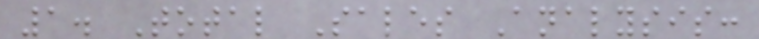1. Total Sales Analysis:
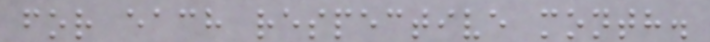for each respective month.
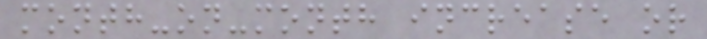month-on-month increase or
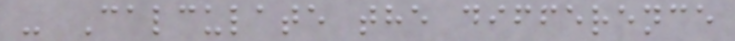- Calculate the difference
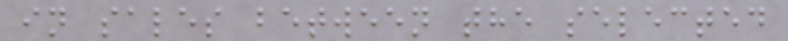in sales between the selected
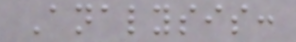Analysis:
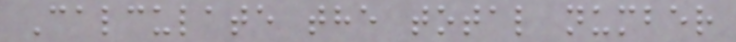Calculate the total number
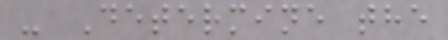- Determine the
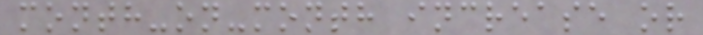month-on-month increase or
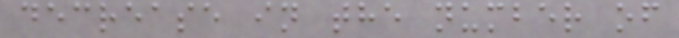decrease in the number of
